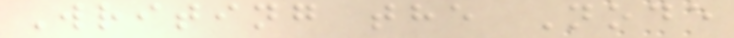Writing the Node
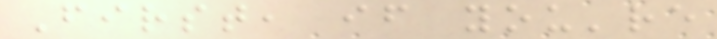First, if you're
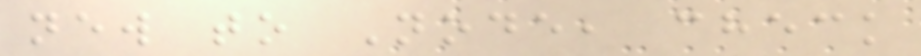new to Node, check
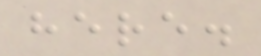here.
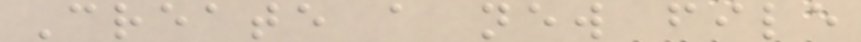Create a new file
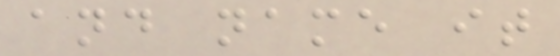and name it
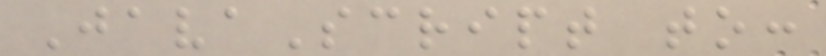JavaScript to:
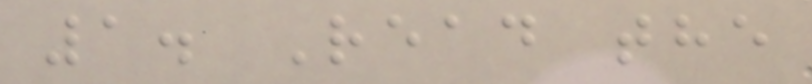1. Read the
